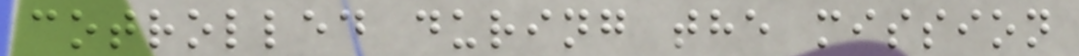cotrolled during the mission
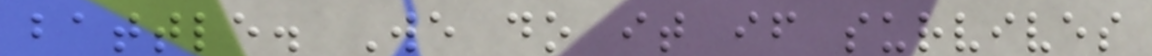battle. We do it if survives
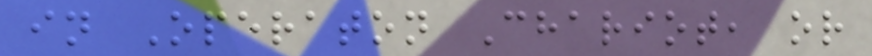in Operaton Chariot, or
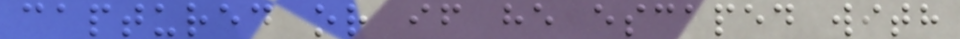captured or if he escaped with
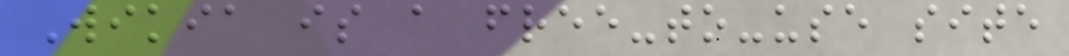Wikia is a free-to-use site
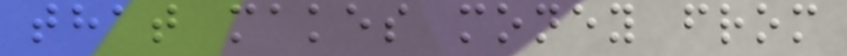that makes money from
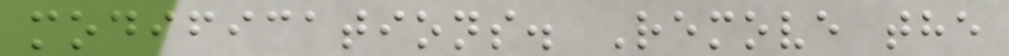modifications. Remove the
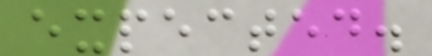expected.
